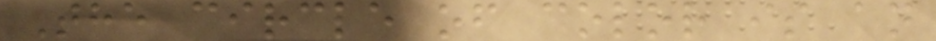The circle of color is an
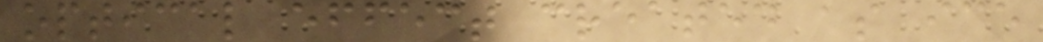optical effect created as ice
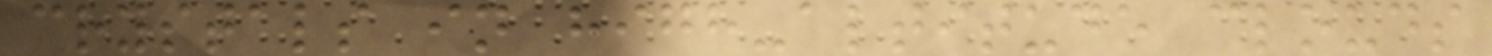crystals in high-altitude clouds
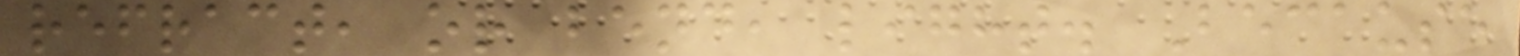refract, or bend, light. Because
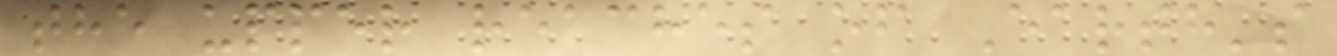the upper reaches of Earth's
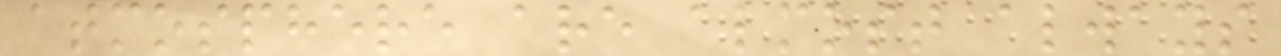atmosphere are almost always
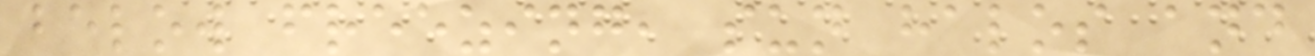below freezing, sun halos and
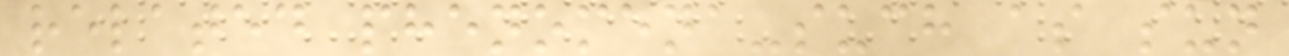related phenomena-such as sun
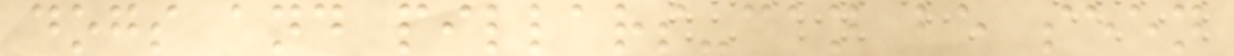dogs and pillars-can be seen
